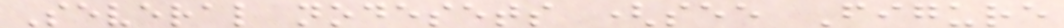Several nodesets (see Figure
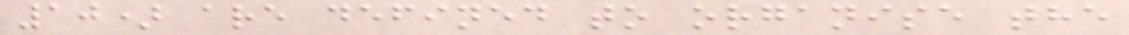10) are defined to organise the
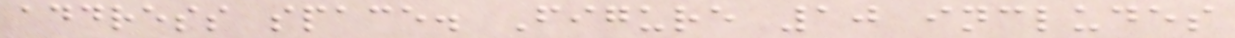address space. Figure 10 includes
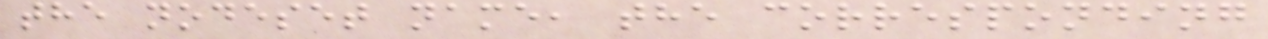the nodeset name, the corresponding
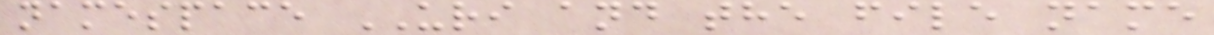namespace URI and the file name
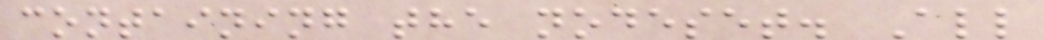containing the nodeset. All
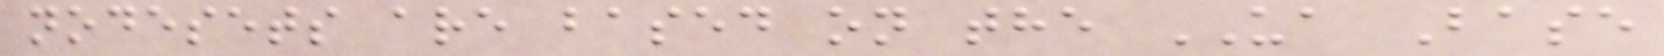nodesets are based on the UA Base
